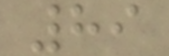89
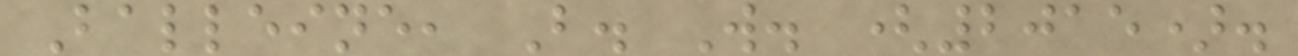Balleine, B. W. (2015).
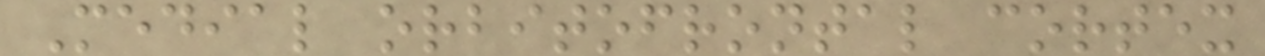Medial orbitofrontal cortex
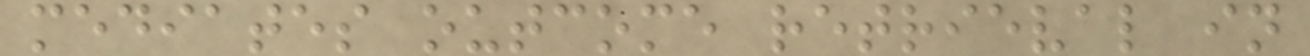mediates outcome retrieval in
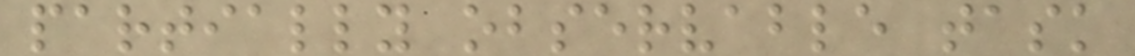partially observable task
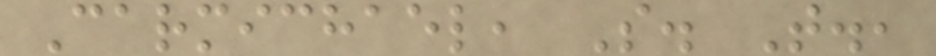Carmichael, S. T.,
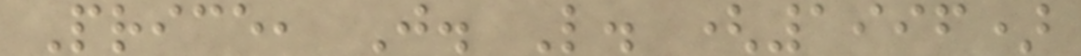Price, J. L. (1996)
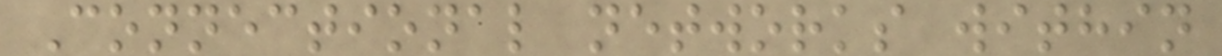Connectional networks within
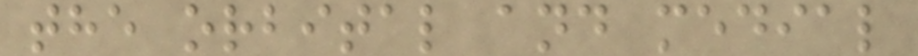the orbital and medial
